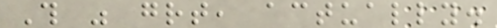This was great, actually.
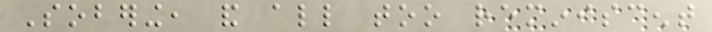Sobering, and all too reminiscent
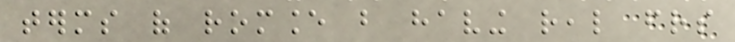terms of romance but having real friends
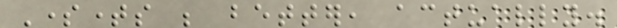Sometimes be better, actually.
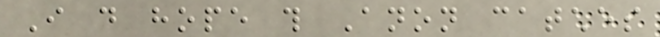I do hope this Anon catches
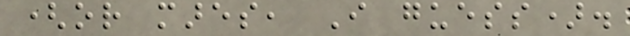(or mares, I guess).
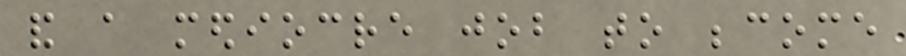and a mediocre job to become
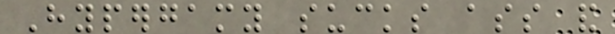Hypergamy sucks ass and
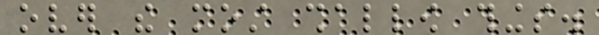over the most shallow things.
